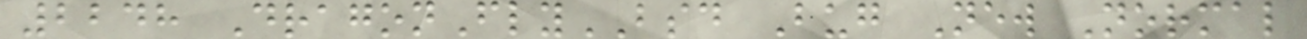2248 DragonFlyBSD Bug New Normal
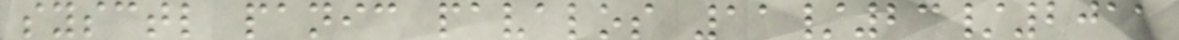sysctl panic pavalos 11/23/2011
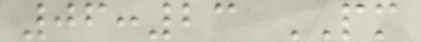06:23 PM
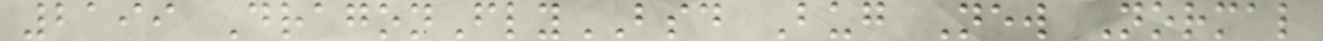2199 DragonFlyBSD Bug New Normal
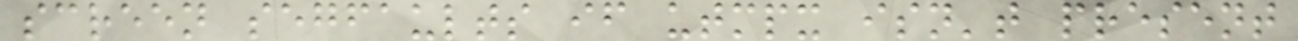screen segfaults if utmpx isn't present
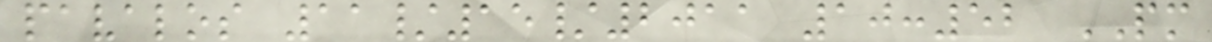pavalos 11/15/2011 10:52 PM
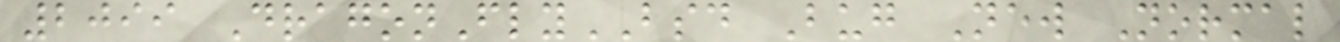2099 DragonFlyBSD Bug New Normal
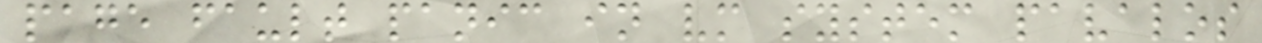page fault panic in vm system pavalos
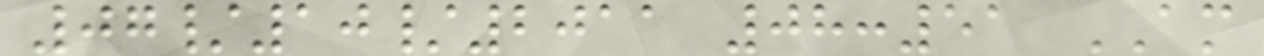07/10/2011 08:51 AM
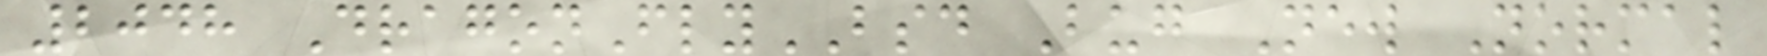2048 DragonFlyBSD Bug New Normal
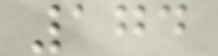174
